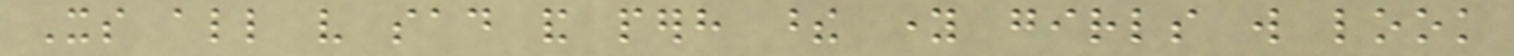Its all very sad and perhaps these young girls will look
